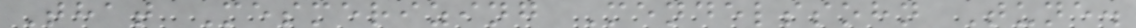That Mesmerizing Mendelssohn Tune.
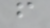f
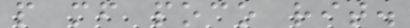p mf poco rit.
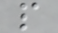p
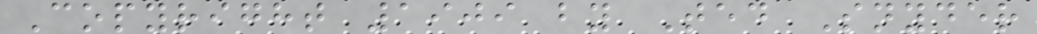Copyright 1909 by Ted Snyder
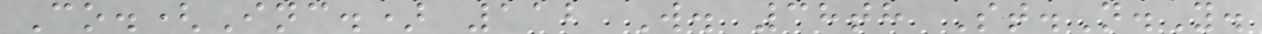Co.(Inc.) 112 W. 38th St.N.Y.
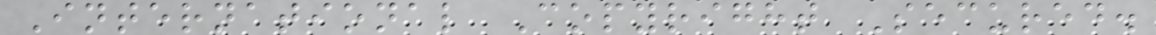International Copyright Secured.
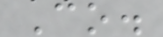Co.
